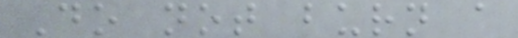Do not burn a
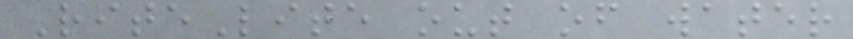RiteLite out of water
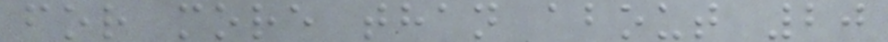for more than about 20
